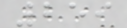259
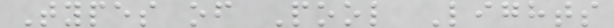Types of Pool Lights
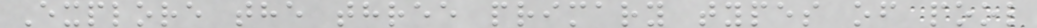Explore the three primary types of pool
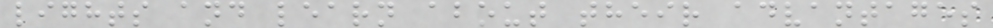lights and learn about their advantages
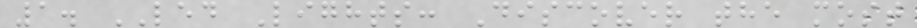1. LED Lights: Discover the most
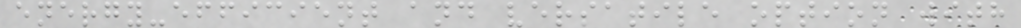energy-efficient and versatile option with
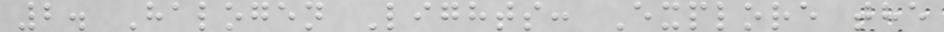2. Halogen Lights: Explore the
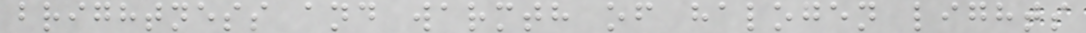brightness and warmth of halogen lights
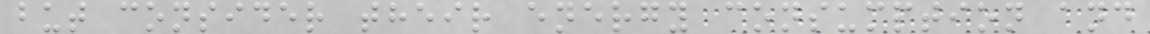but consider their energy consumption and
